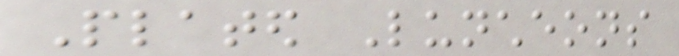Plated Luncheons
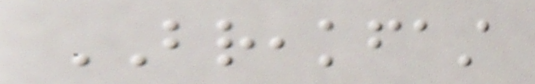BREAKFAST
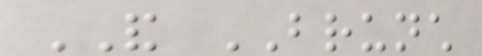AND BRUNCH
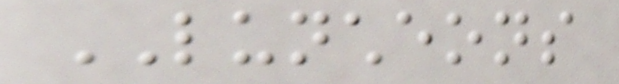LUNCHEONS
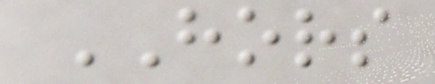HORS
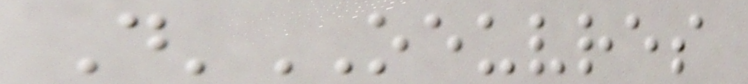D'OEUVRES
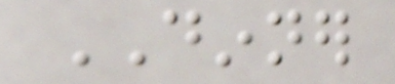DINNER
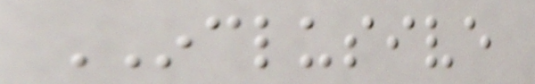INCLUSIVE
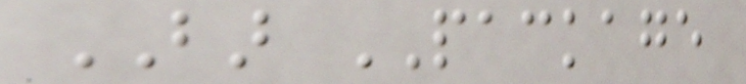BAR PACKAGE
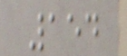154
